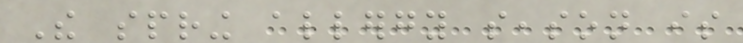The spring allergy season is
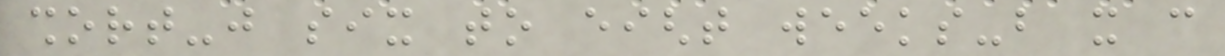short-just six to eight weeks-but it can
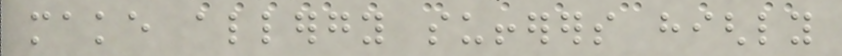make allergy sufferers highly
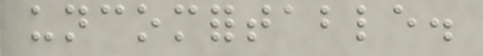uncomfortable.
